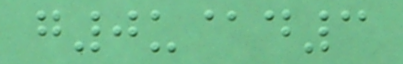g0u@d3
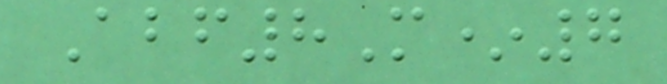Abf8M*7
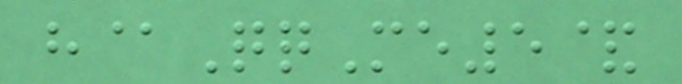h@QqMe5&
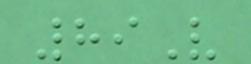89V
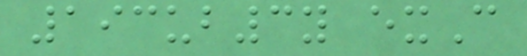193ub3y exC
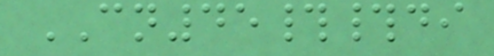CN45##di
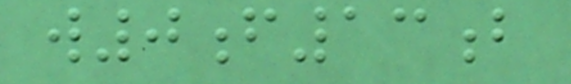w0f13b
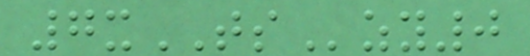7xTSzy0
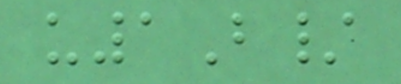u1B/
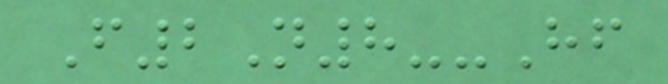F2N8--Hf
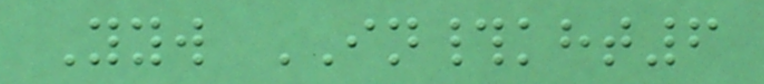Yyw IN#kht6
